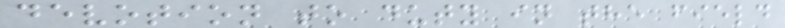devotion to duty in the field
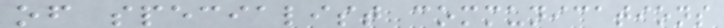of specialist communications
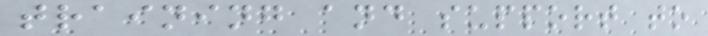training and support to
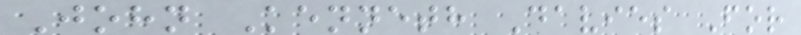John Kenneth Davies For
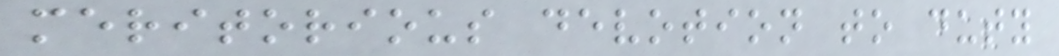meritorious devotion to duty
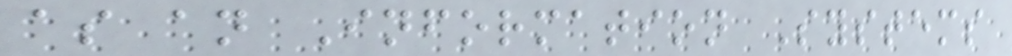as an Information Systems
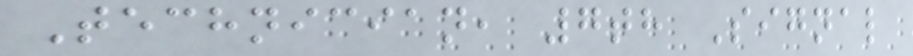Technician, 7th Signal
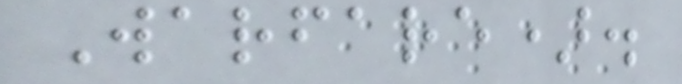Warfare).
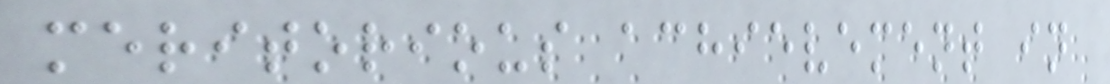meritorious achievement in
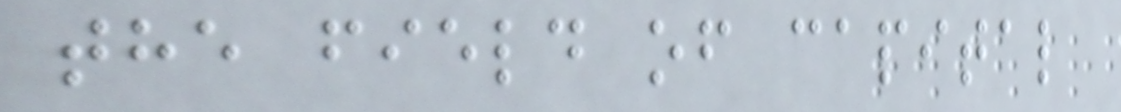the field of capital
